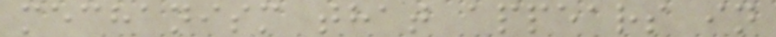mechanism that appears in
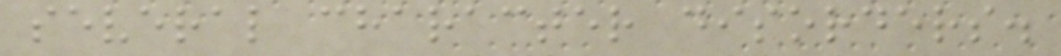several character disorders.
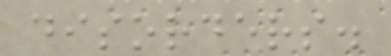disorders.
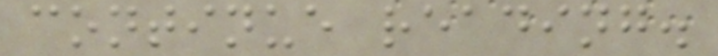continue reading.
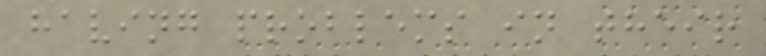having problems in their
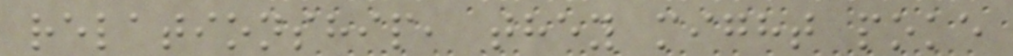relationship, they might poke
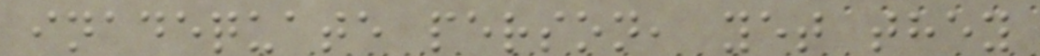inadequate person, yet they
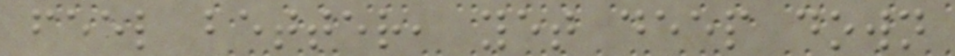feel better, yet deep down
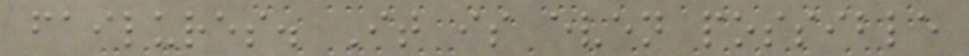failures. It is even possible
